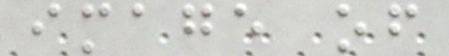image of
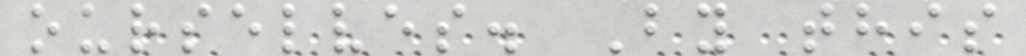ourselves. By this
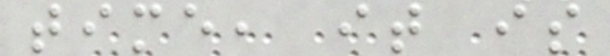time, it is
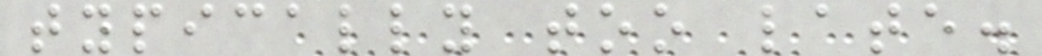typically too late.
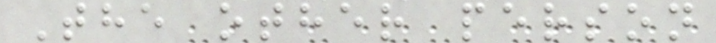The other person
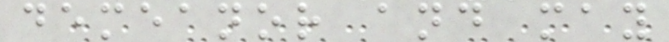demeanor and may
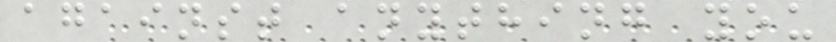against anything you
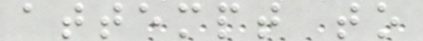attempt to
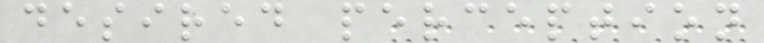desired perception
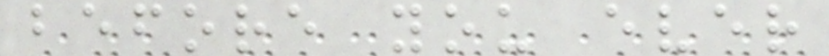before you ever
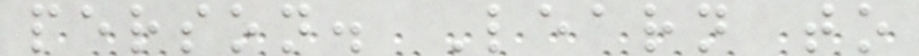person. Learn to
